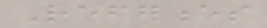References
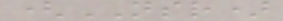(NSR)
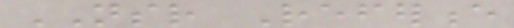NSR Reference
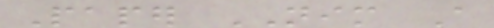Paper NIM A
